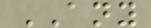ANY
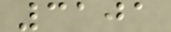3101
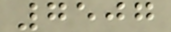7507
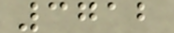3712
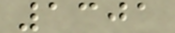1301
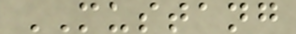MUSTANG
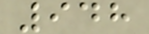948
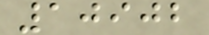10902
